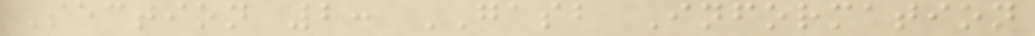Section 2: GASB Information
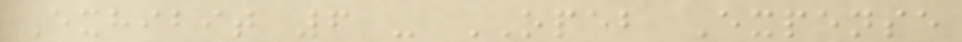Exhibit 6 - OPEB Expense
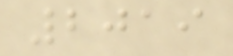2019
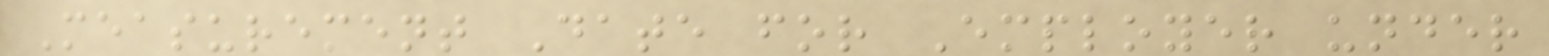Measurement Date for Employer under
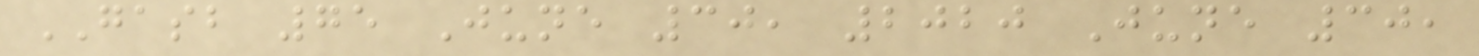GASB 75 June 30, 2020 June 30,
